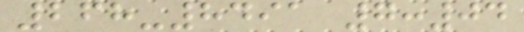268-8491 7:04
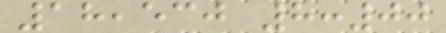18,530 8:00
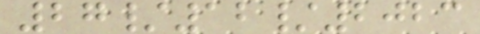27/12/2023
